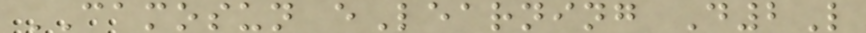CAMOSUN eLearning D2L
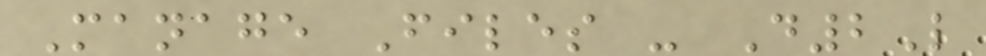Manage Files - D2L
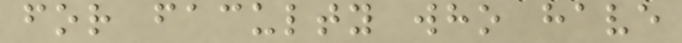for faculty who have
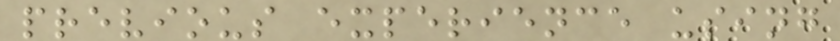previous experience using
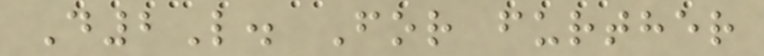D2L. For further
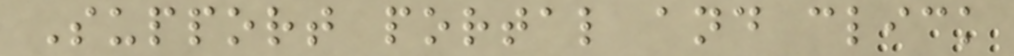Support portal and click
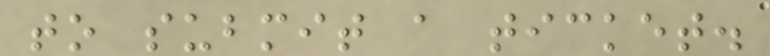to submit a ticket.
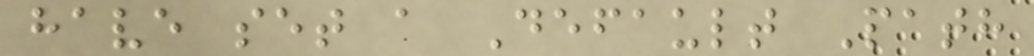have set a Default Path
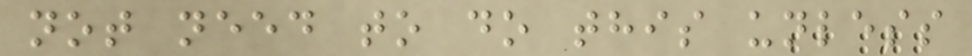not need to do this unless
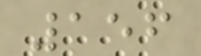156
